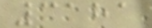3181
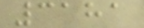3181
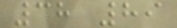38 89
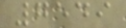7549
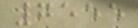7555
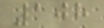108
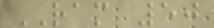RAM 50
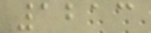1213
